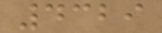4329
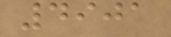4901
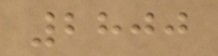2800
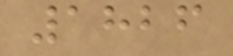1826
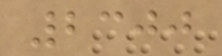2300
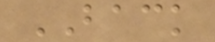BACK
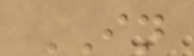IN
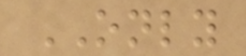ONLY
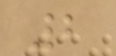2
